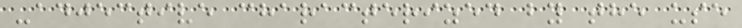-adjective characterized by the use
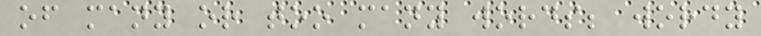of many or too many words; wordy
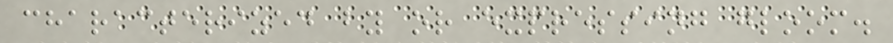characterized by or expressing gloom.
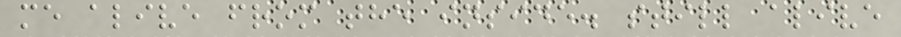me alive from the inside. still alive
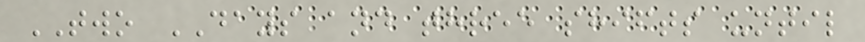TWO DAYS and three shifts until
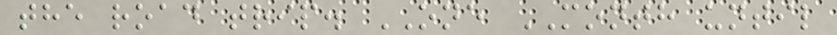the road trip. ONE MONTH until
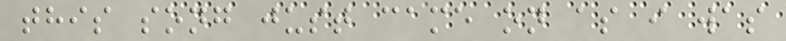this song just came on as i was
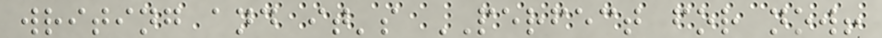writing and it's PERFECT for now!
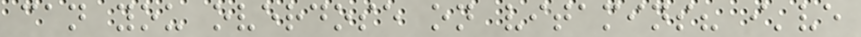can you overdose on vitamins? i've
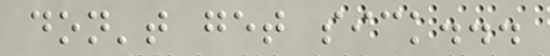don't get sick...
